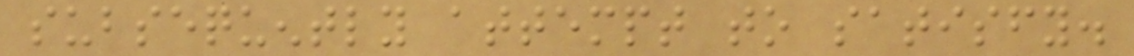subsequently attempt to satisfy.
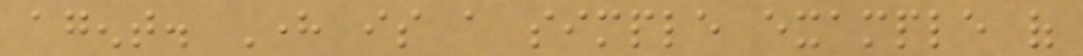agent. Here is a simple example of
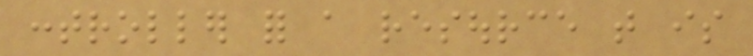controller for a resource that is
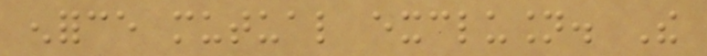enforce mutual exclusion. The
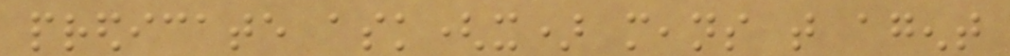predicate ask(x) means that agent
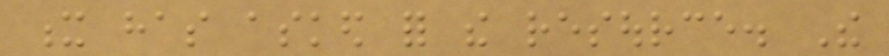x has asked for the resource. The
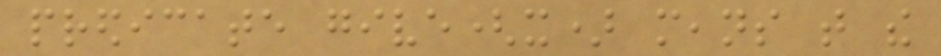predicate give(x) means that the
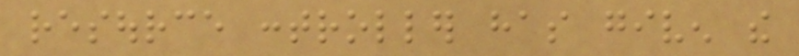resource controller has given the
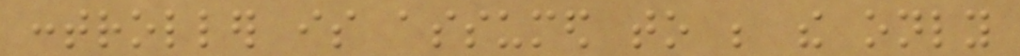controller is assumed to be the only
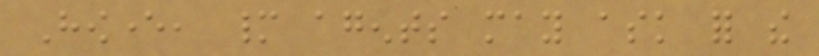However, many agents may ask for the
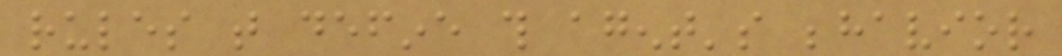rules that define this agent's behavior
